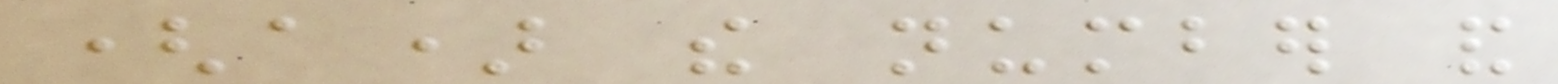(a) the number and
